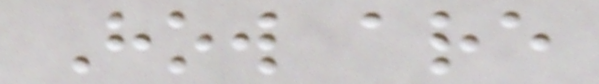How are
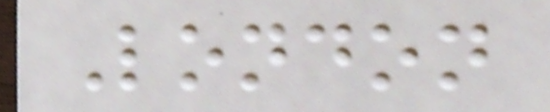London
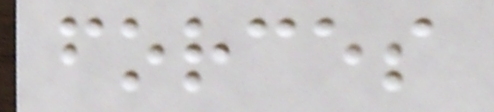forces
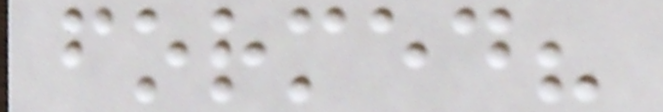formed?
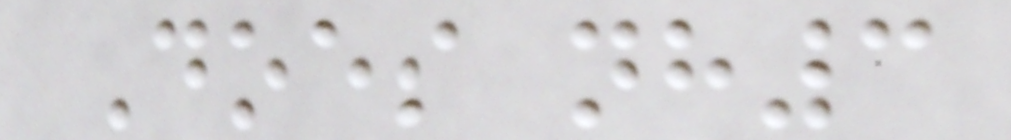Does nh3
